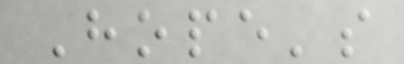Hope's
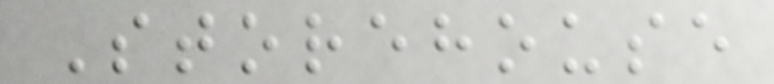Storehouse
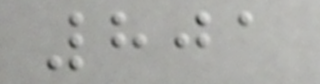801
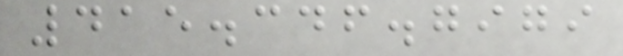415.346.7979
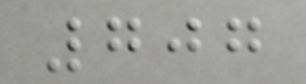707
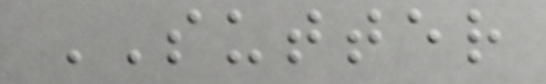SUTTER
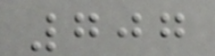707
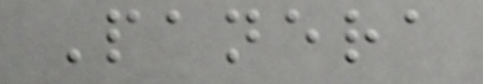Panera
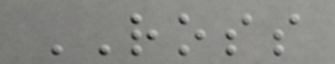ROSS
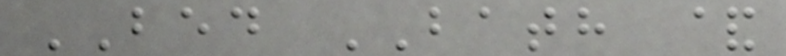BED BATH &
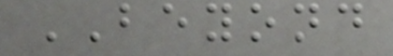BEYOND
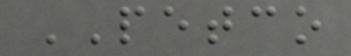PETCO
